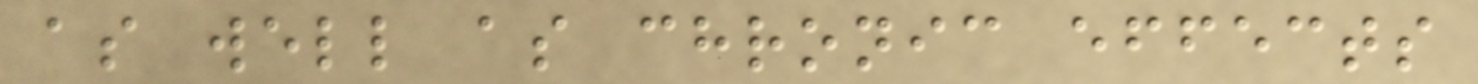as well as chronic effects
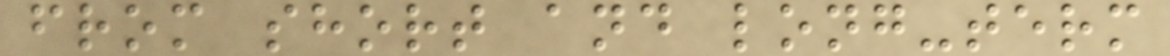from short and long-term
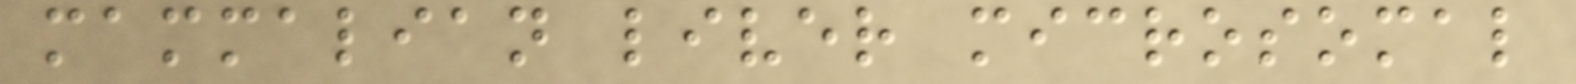mammalian liver microsomal
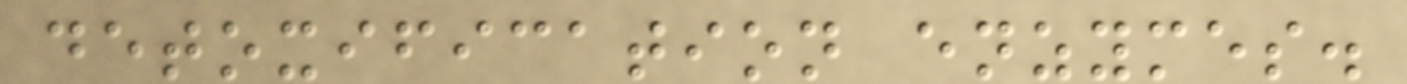detoxification enzymes.
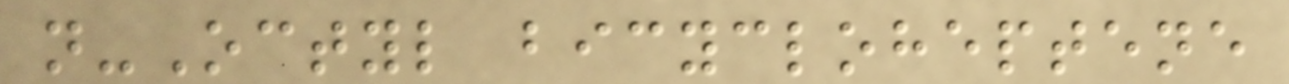n-Octyl bicycloheptene
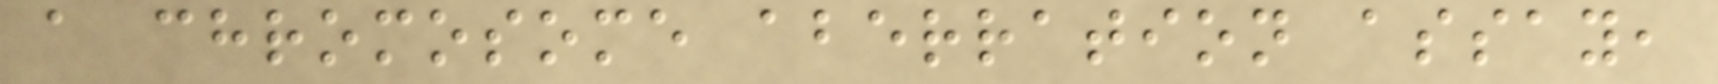a chromosome aberration assay,
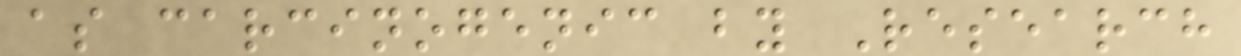as carcinogenic by Research
